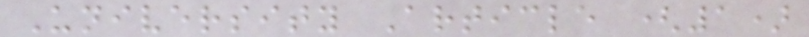University Article (1)
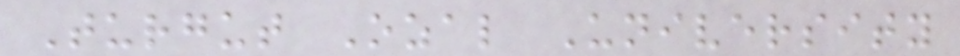Turgut Ozal University
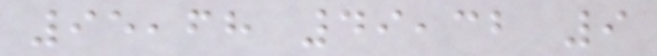95,68 49,32 9
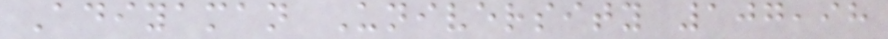Adiyaman University 107,98
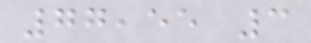77,55 3
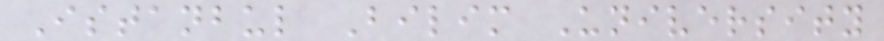Istanbul Bilim University
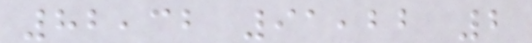82,32 91,22 2
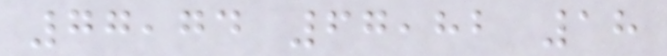77,74 67,82 18
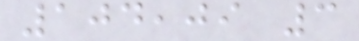104,09 3
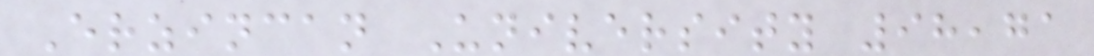Erzincan University 98,71
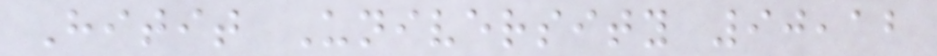Hitit University 90,12
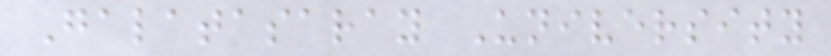Galatasaray University
